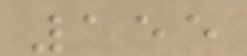155
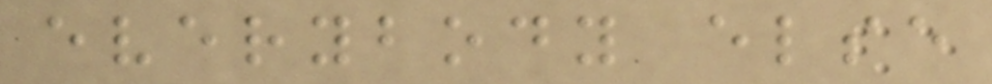everybody else
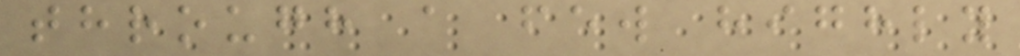through a few highly
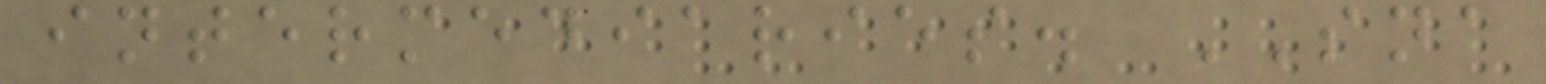intermediaries. SNA
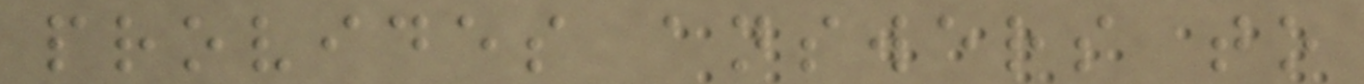provides answers to
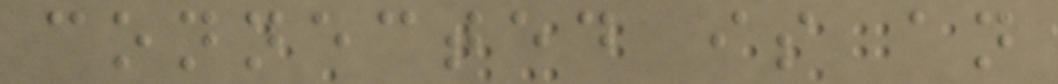connected is an
